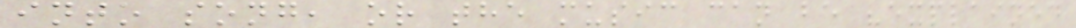into song, or the music can be "explained
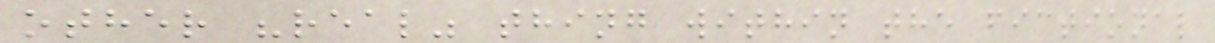other "real" thing within the fictional
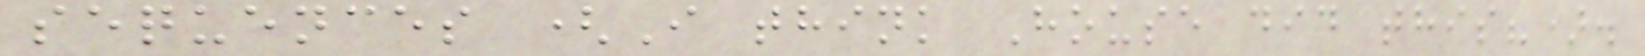sequences (I think House did this?).
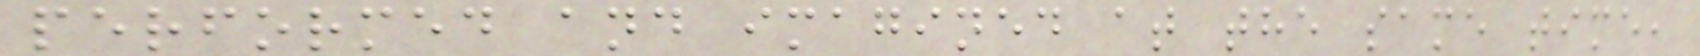performed and imagined at the same time,
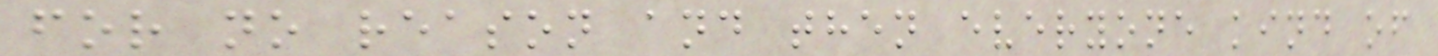for no reason and then everyone kind of
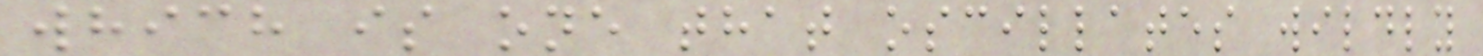which is one that oscillates wildly
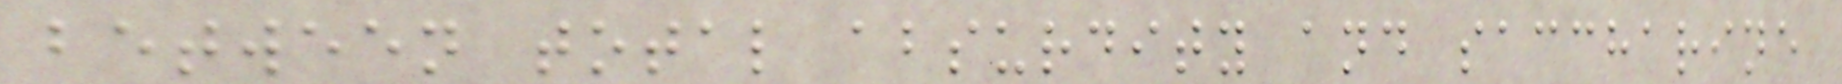between total absurdity and saccharine
